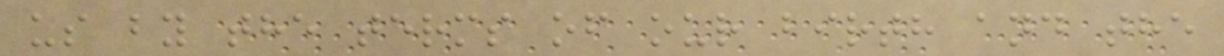us by the terms of our birth and the
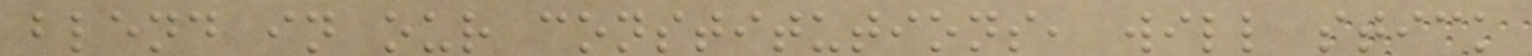blend in our constitutions, will stick
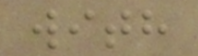with
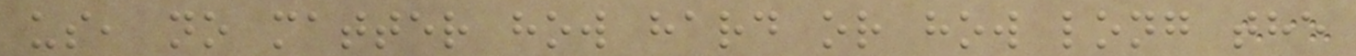us, no matter how hard or how long the
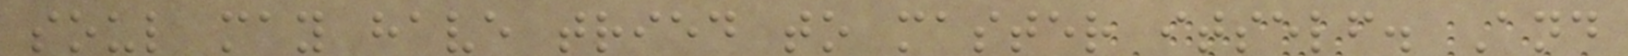soul may have tried to master itself. And
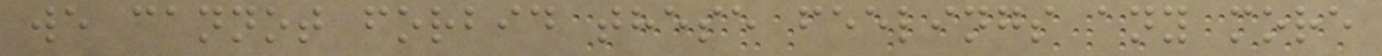we cannot forbid these feelings any more
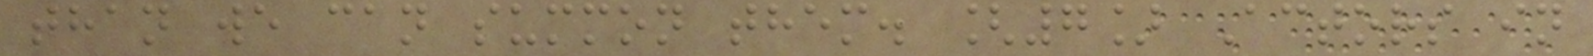than we can summon them. [7] Actors in
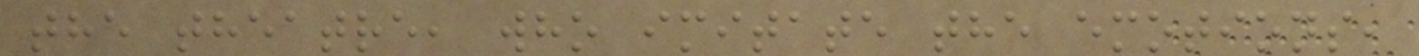the theatre, who imitate the emotions,
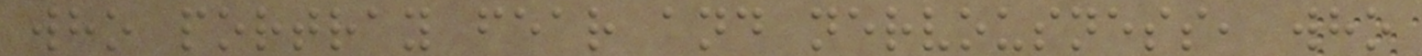who portray fear and nervousness, who
